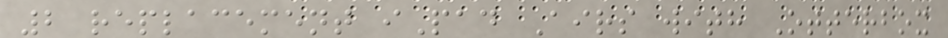2 replacement iPad Airs with Otterbox
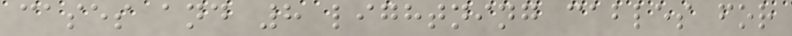cases and 8 lightning cables for
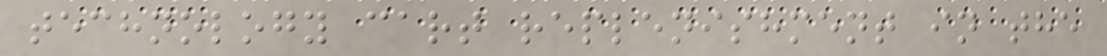technology cart replenishment in the
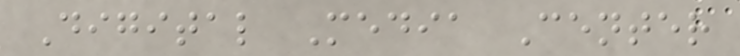Digital Media Center
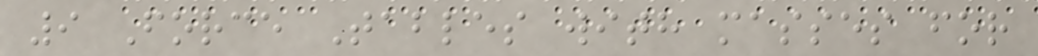9 Force Tables with masses for
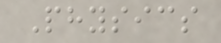Physics
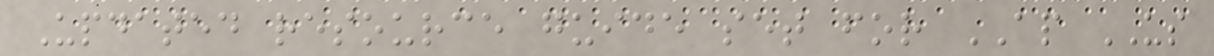Updated resource guide set for AP US
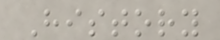History
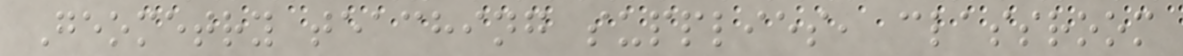Geometry teaching supplies, classroom
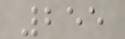255
